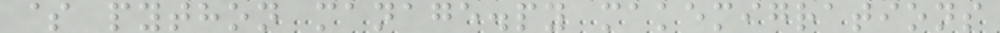$ python manage.py makemigrations
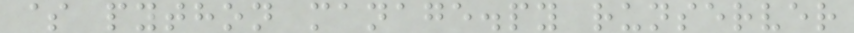$ python manage.py runserver
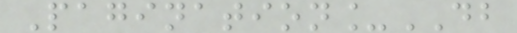Pagination_DB
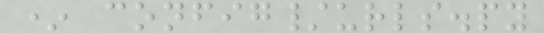* config/urls.py
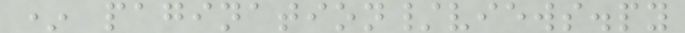* pagination/views.py
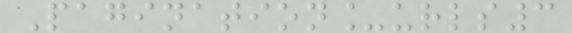Pagination_urls3
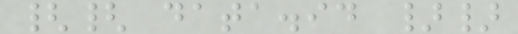{{ data.id }}
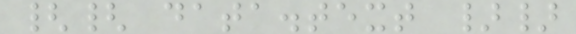{{ data.text }}
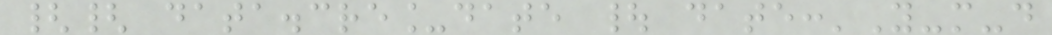{{ data.cre_date | date:'Y-m-d
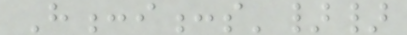H:i:s'}}
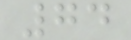74
